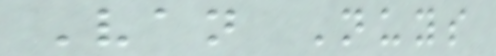Van Nuys
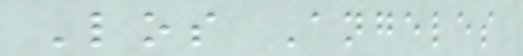Los Angeles
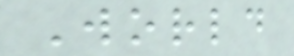World
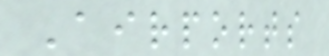Airports
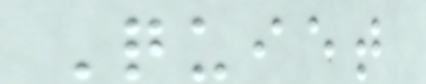Quiet
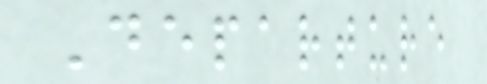Departure
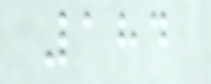184
